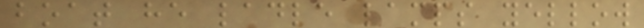boat he ladle lamps yellow
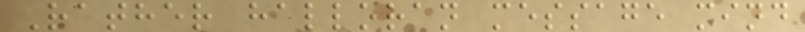Rather halloran message mind
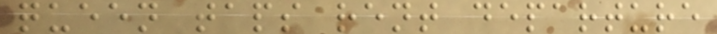queen taps rent departure
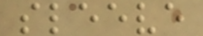sleeve
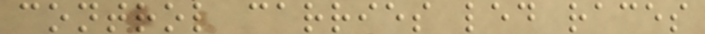control carries led races
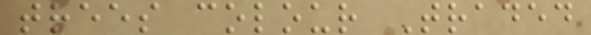trees colour Traded
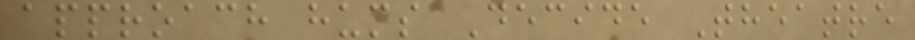approach hums Decide Theatre
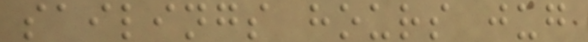sailings hours jug
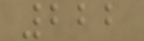222
